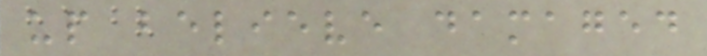up believe damaged
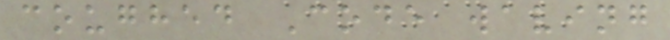coughed Code waving
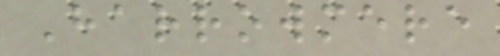Harrowmere
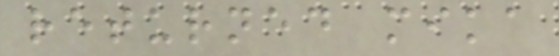returned mika
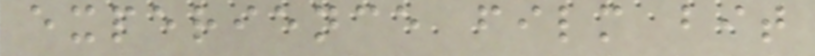experience film bit
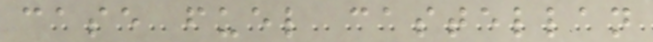case fuel castellan
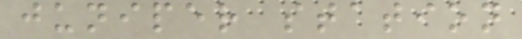juniper station
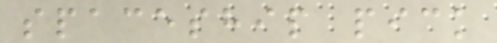spaceship pick
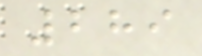289
